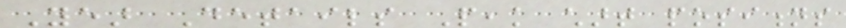Year Details Peak chart positions
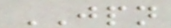JPN
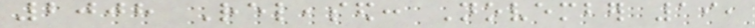2008 Released: November 19,
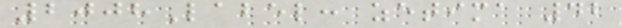2008Label: zetima 42
